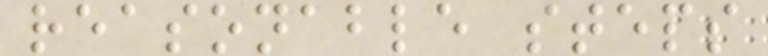reasonable steps
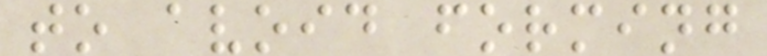to avoid forming
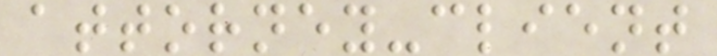attorney-client
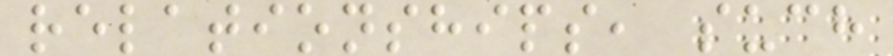relationships, such
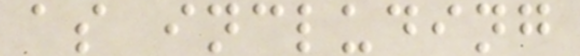as including
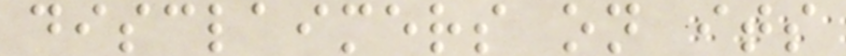disclaimers on its
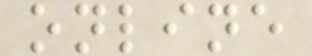online
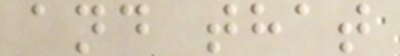and that
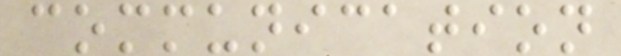communication
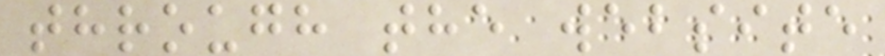through the website
